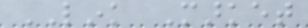LINK Market
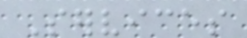Services
